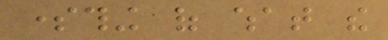something of what the
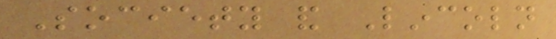Society and Lincoln
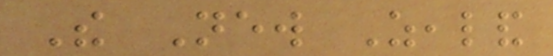The New Zealand
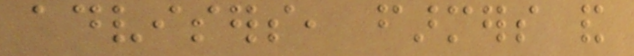advisers, farmers and
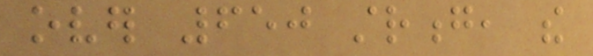over 650 strong, the
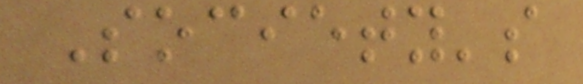Society's
